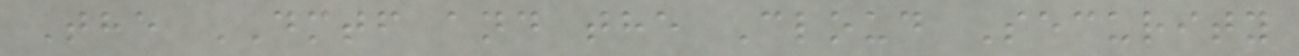The DMTF and the Cloud Security
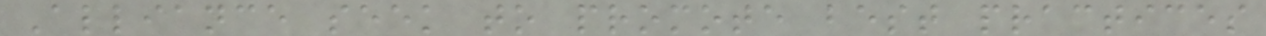Alliance seek to promote best practices
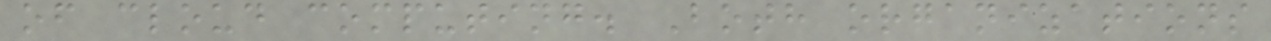of cloud computing. Both organizations
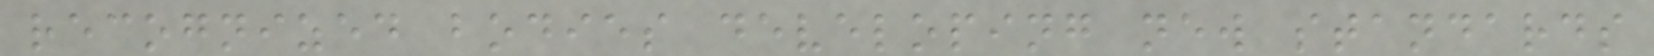recognized bodies developing new standards
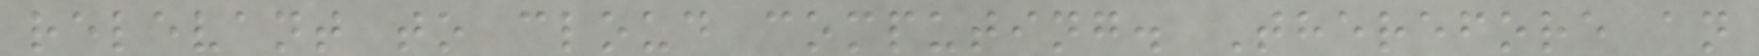relevant to cloud computing. Therefore an
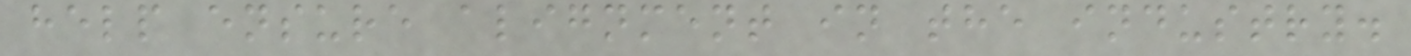help ensure alignment in the industry.
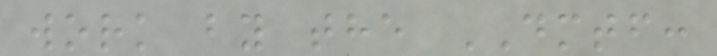work by the DMTF:
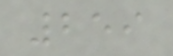259
